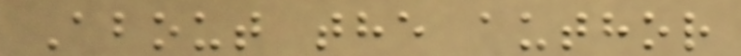About the author
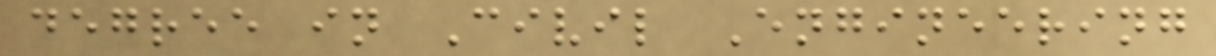degree in Civil Engineering
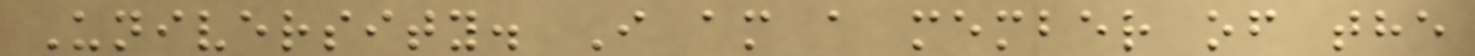University. I am a member of the
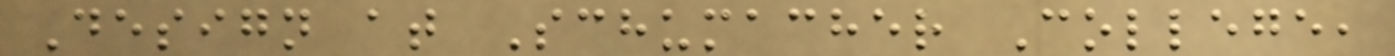Design at Schumacher College,
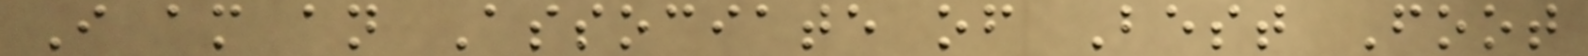I am an Associate of Best Foot
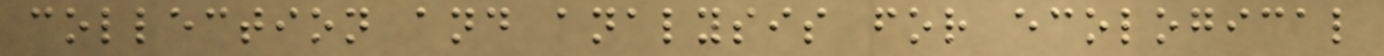collection and analysis for ecological
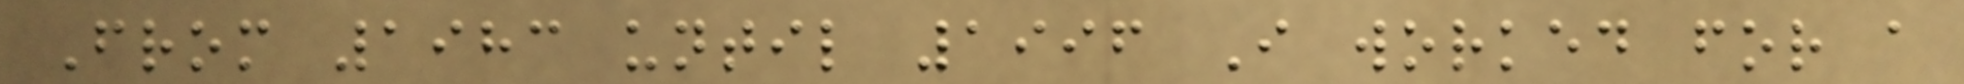From 1983 until 1996 I worked for a
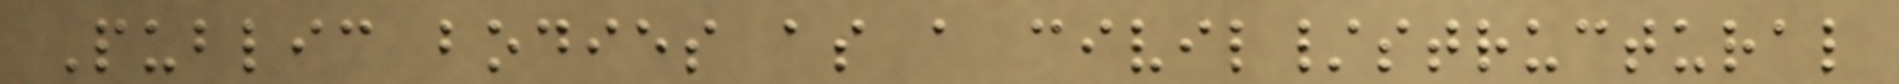Public bodies as a civil/structural
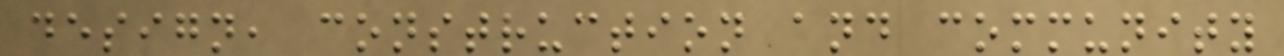design, construction and community
